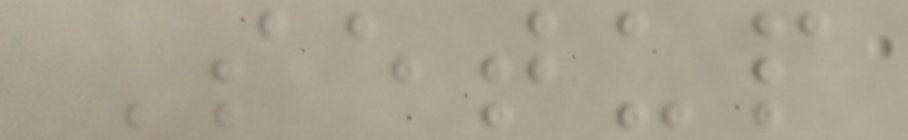Setup
